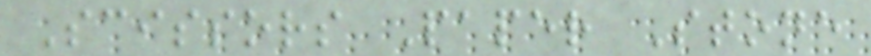Scissors Paper Stone
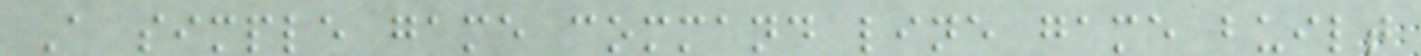A simple game command line game built
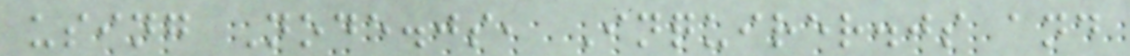using Node.js, Inquirer.js and
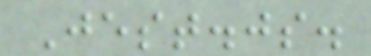Jest.js.
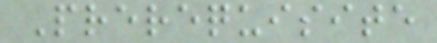Prerequisite
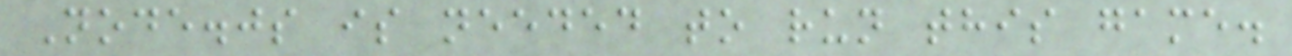Node.js is needed to run this game.
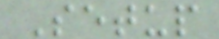Setup
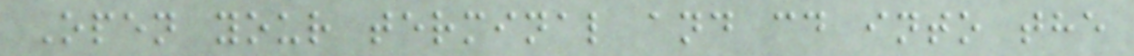Open your terminal and cd into the
